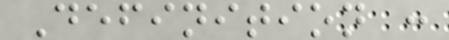Definition :
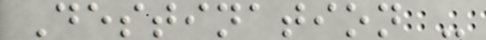Destination -
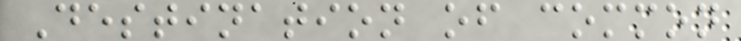Destination of common
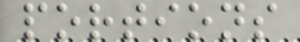portions
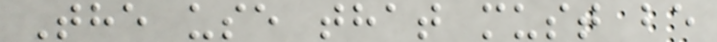The use that must be
